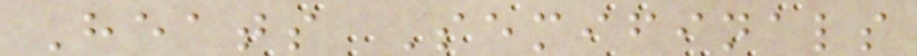Heats Semifinals
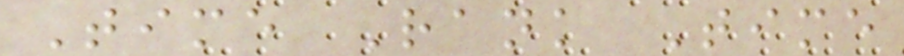Time Rank Time
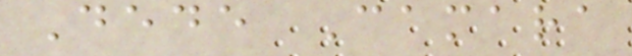Dede Camara
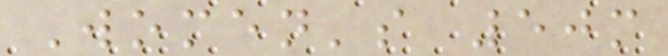Women's 50m
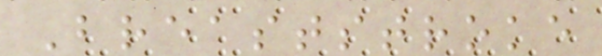Breaststroke
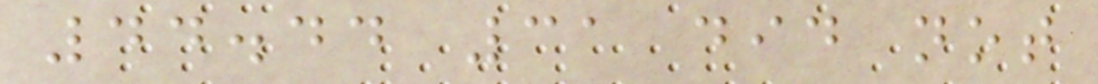44.44 31 did not
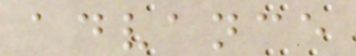advance
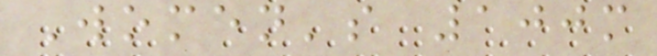Women's 100m
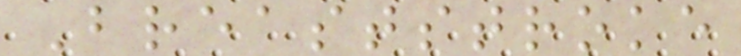Breaststroke
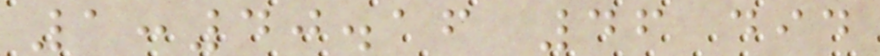1:40.16 46 did
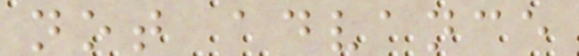not advance
